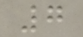7
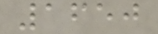1650
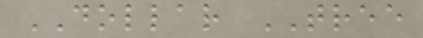DOLLAR TREE
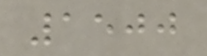1500
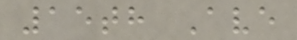15th Ave
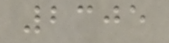2305
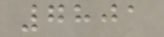7801
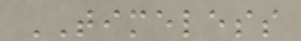TIMELESS
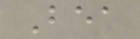Bea
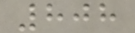808
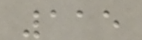115
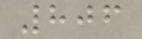806
